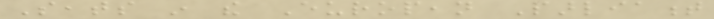Seats in the European Parliament
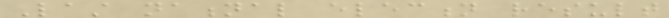Last national election result
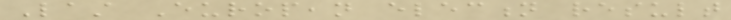Last European election result
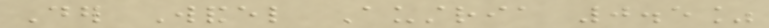Der Wandel Austria 0.5%
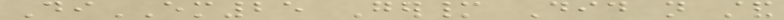DiEM25 Germany Did not stand
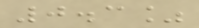0.3%
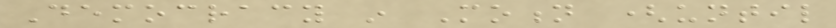Democracy in Motion (until
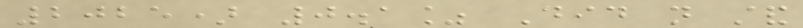2025) 0.1% Did not stand
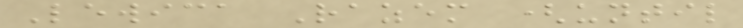Lewica Razem (until
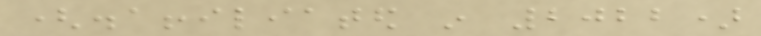(disaffiliated in 2022)
